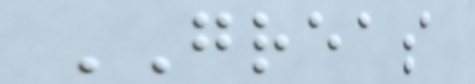GREAS
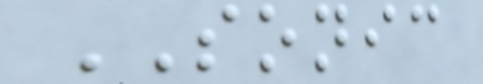SONIC
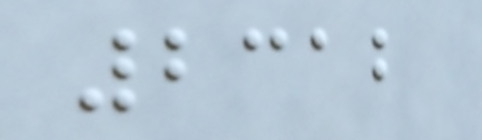2312
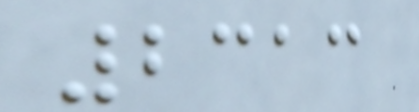2313
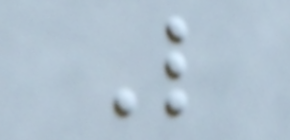L
